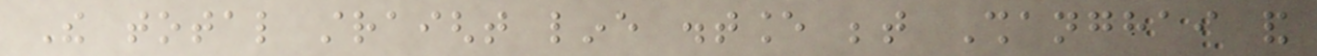The total straight line distance between Shanghai and
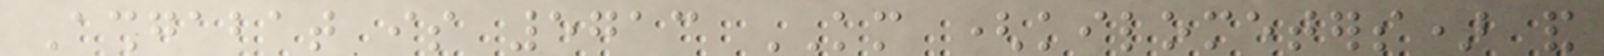Ashgabat is 5713 KM (kilometers) and
